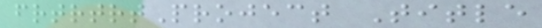frtrtrtProject Title
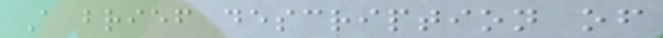A brief description of
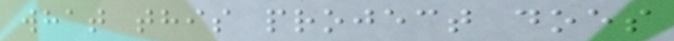what this project does
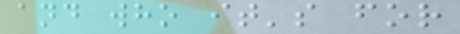and who it's for
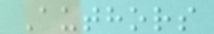Authors
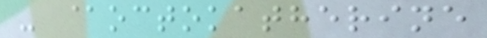- @octokatherine
